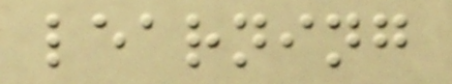learning
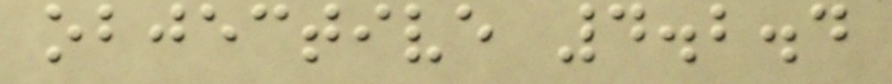objective 4.2.4
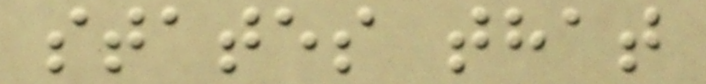states that
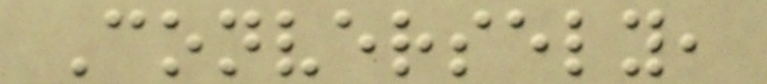Conversely,
